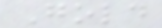Gold
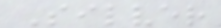Silver
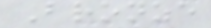Bronze
